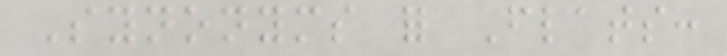Synonyms for Flats:
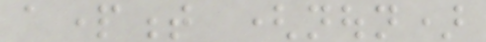apartment (noun)
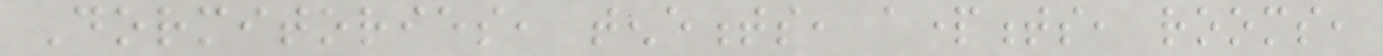Dormitories, tenements, apartments, rooms,
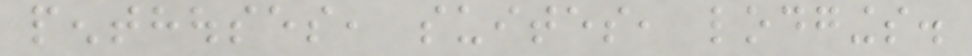penthouses, suites, lodgings.
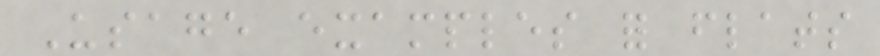Usage examples for flats
